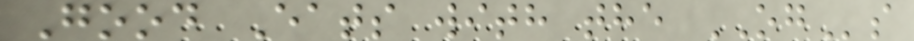Good Eats with the OGs
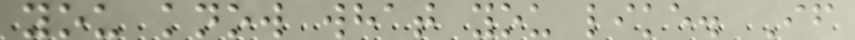you know what you like. If
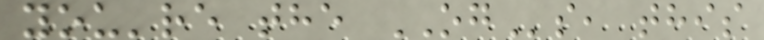you're the OGs, this
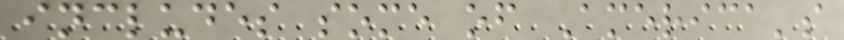includes some of America's
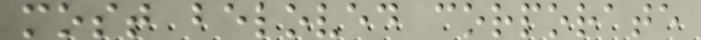most beloved corporate
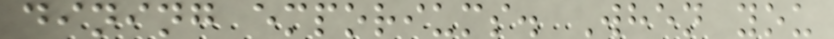dining emporiums. When you
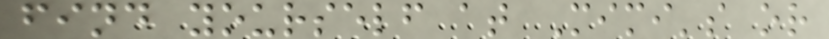find yourself at Mimi's or
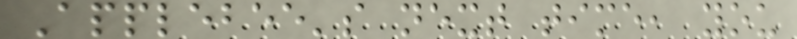Applebee's next time, you
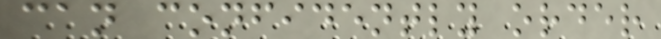can confidently order
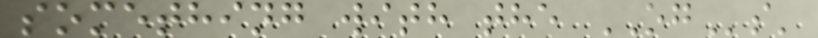something with the OGs'
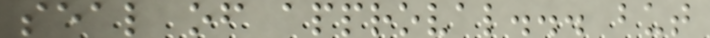seal of approval... but
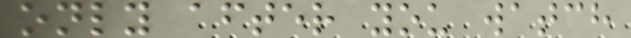only after you watch
